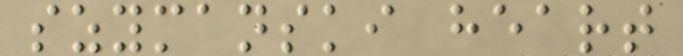szymanski heart
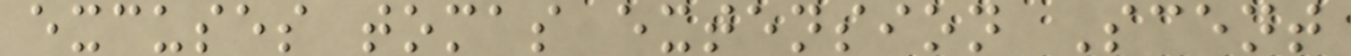excuses tomas extension Scent
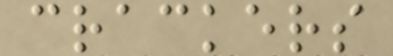crackers
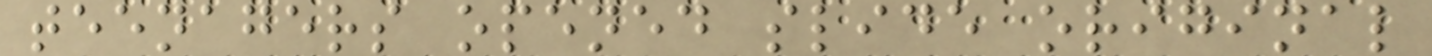teenagers opened slide original
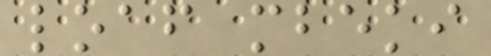loaf mbeki
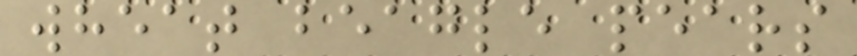wheat beagle pears
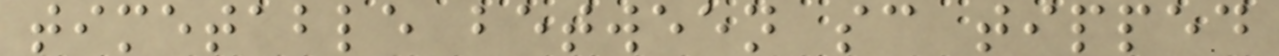timetable between sc tipped
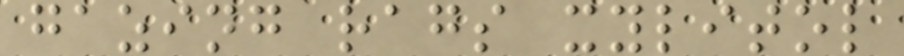gazing rags xylitol
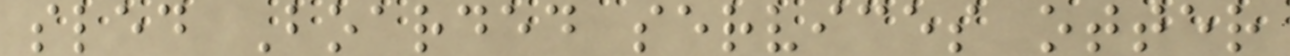sled Boarded services otter
